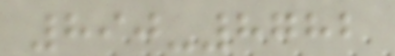890-8782
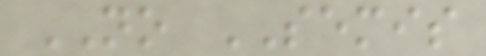NO SEMIS
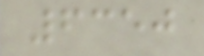6350
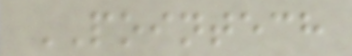POINTECH
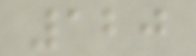120
